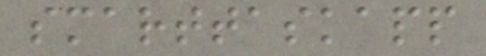smarttaskapp
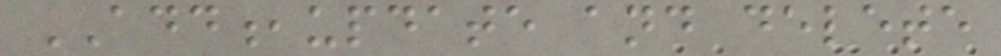ADD,update and delete
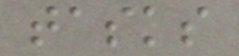tasks
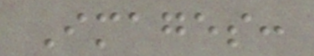Images:
